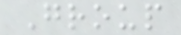Group
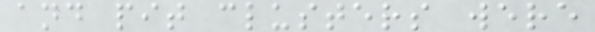and pit clusters were
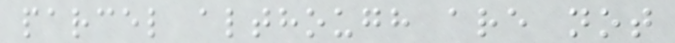parcel although are not
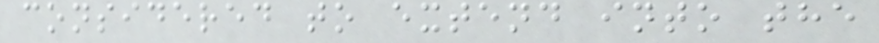considered to extend into the
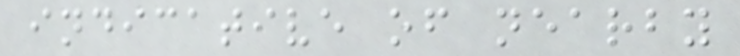indicative of nearby
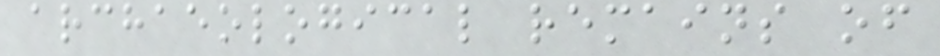archaeological remains of
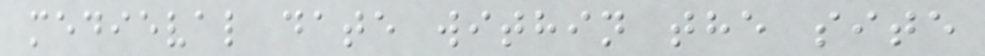medieval date within the site
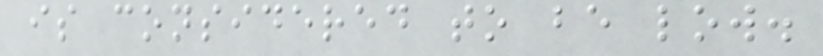is considered to be low.
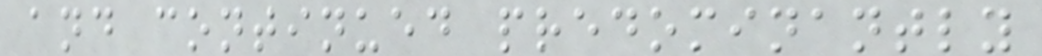and continued predominantly
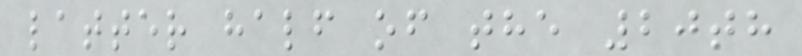latter half of the 20th
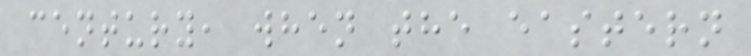century, when the eastern
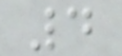4
